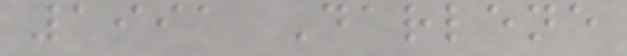1991 Darlene
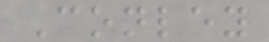Conley
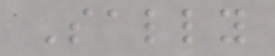Sally
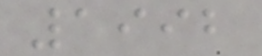1992
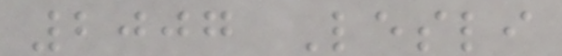2007 Lesli
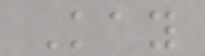Kay
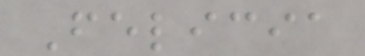Felicia
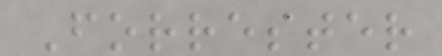Forrester
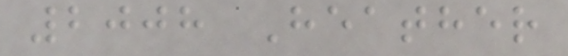2008 Heather
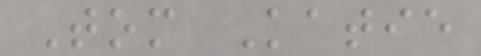Tom Katie
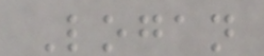Logan
